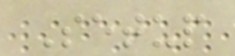Setup
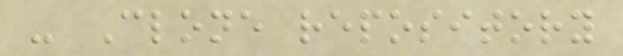- Clone repository
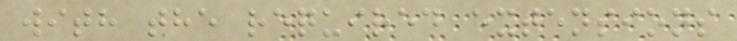with the required extensions
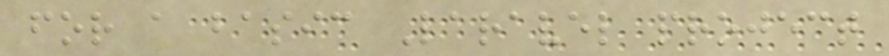for a basic Laravel project
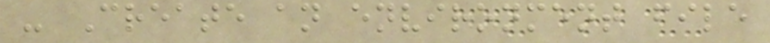- Create an environment file
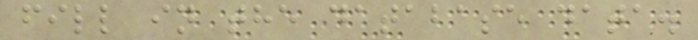fill in the database data.
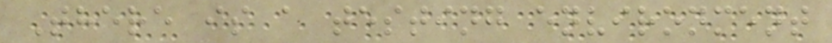There is a testing environment
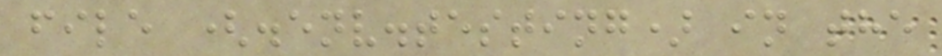file (.env.testing) in the
